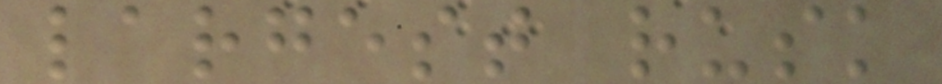largest rusk
